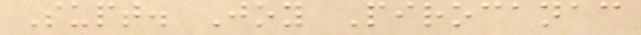Supt. Joy Pirocanac
